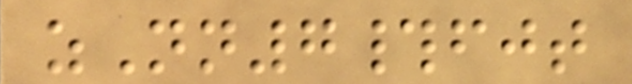zNn7#fjt
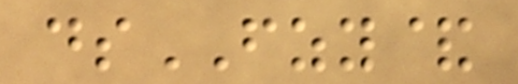dsFZY&
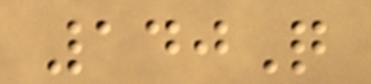140Q
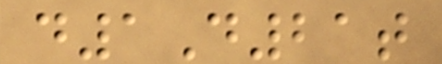d1D21t
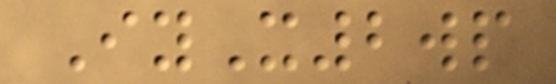IyX2wp
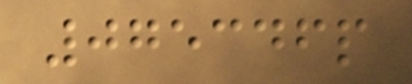075346p
